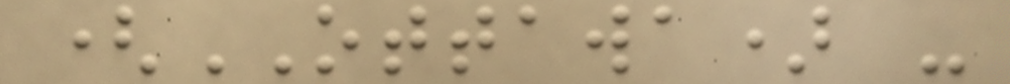(OTTAWA) -
